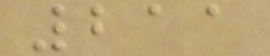211
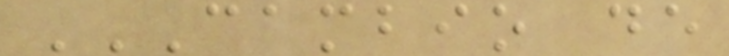CAMBIO DE
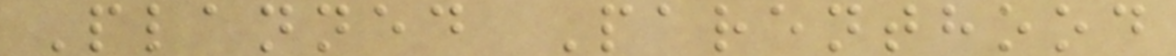Planned Parenthood
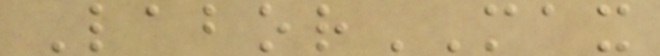LaborMAX
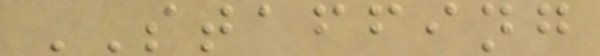STAFFING
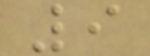9
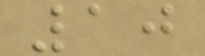10
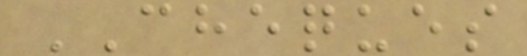CHEQUES
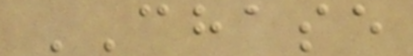CHASE
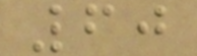60
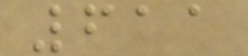611
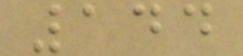144
